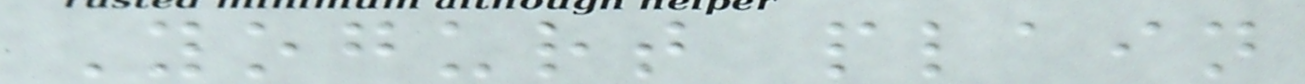Yogurt plain
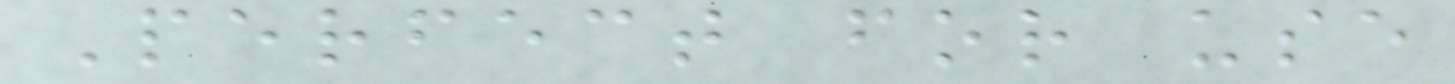Perfect for use
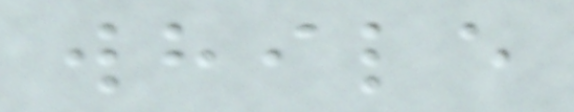while
